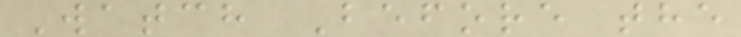Watch Before the
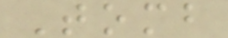Tomb
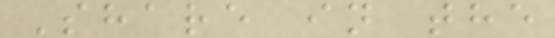Share in the
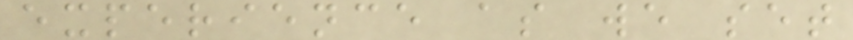experience as we set
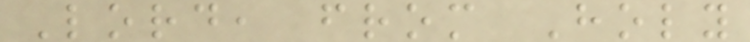Lord, from Holy
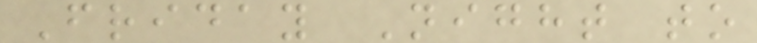Friday Night to
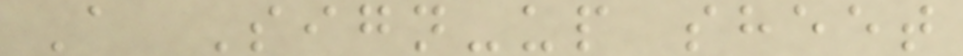A Sign-up sheet
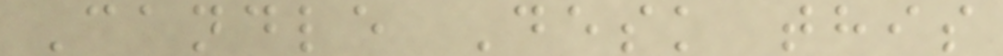Candle Desk this
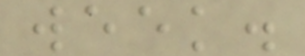week.
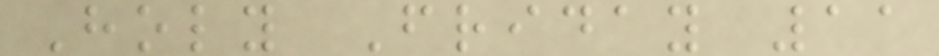Holy Friday 11
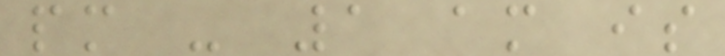pm - 1 am is
